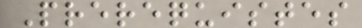Prerequistes
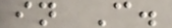in C.
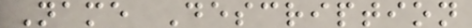Name Description
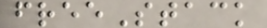freeStack
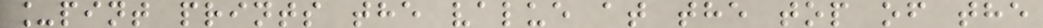_pint prints the value at the top of the
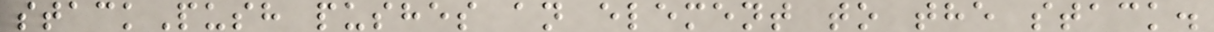stackPush pushes an element to the stack.
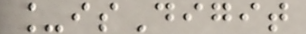_isDigit
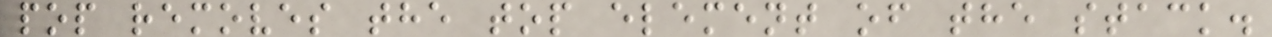pop removes the top element of the stack.
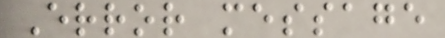Error message
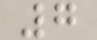7
